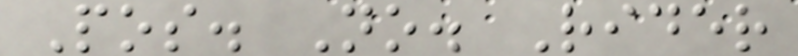Pos. No. Rider
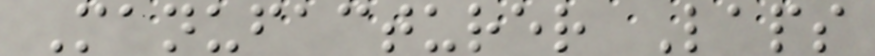Manufacturer Laps
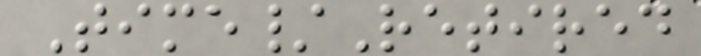Time/Retired
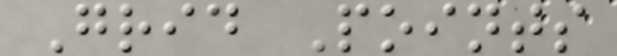Grid Points
